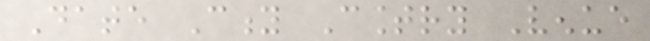Date City Country Venue
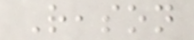Reason
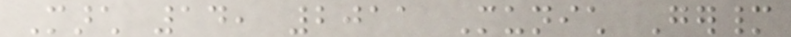March 14, 2011 Munich Germany
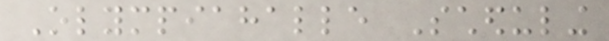Olympiahalle Scheduling
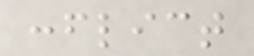conflict
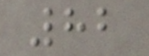82
